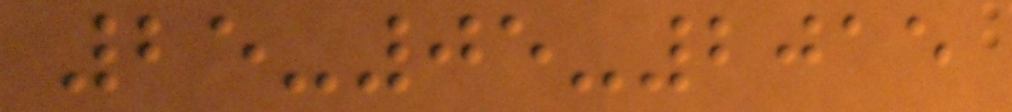25-05-2015
